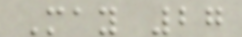May 27
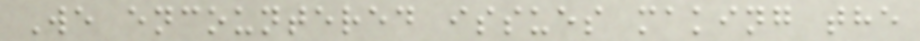We encountered issues making the
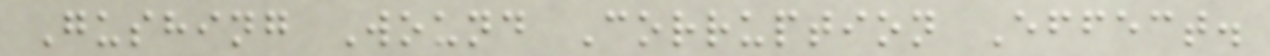Gushing Wound Corruption Effect.
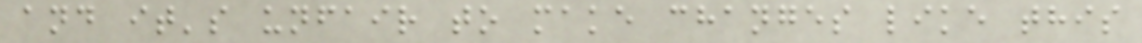and it's unfair to make changes like this
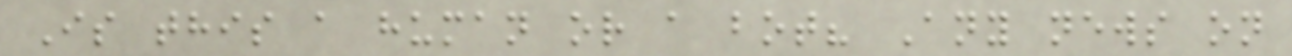Is this a human or a bot? Any news on
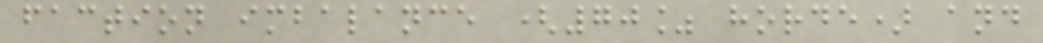faction imbalance (70% horde) and
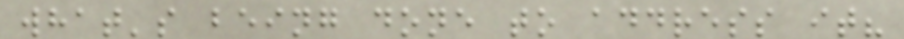what's being done to address it?
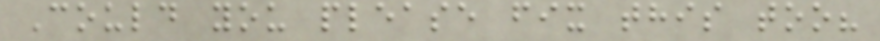Could you please fix this too?
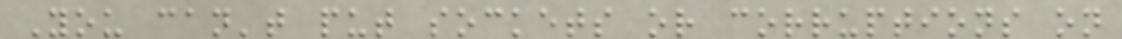You can't put sockets or corruptions on
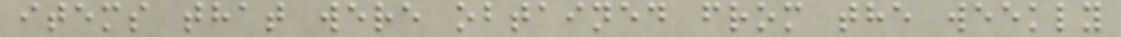items that were obtained from the weekly
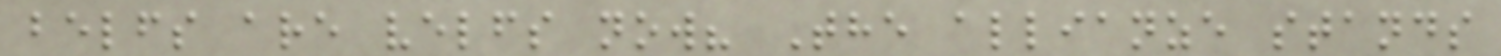belfs are velfs now? The allianze stands
